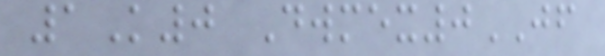1K0 Dwmex0JF
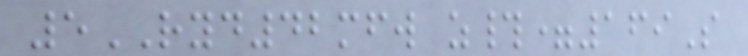5RYD42mfw z#=169S
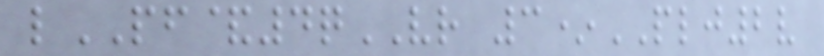lPF&4qVR 3*PLJ2v
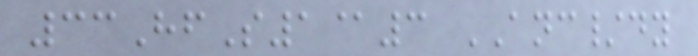33HfS1@3 ANC/dy
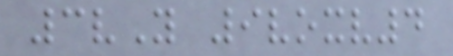3vY 9voxv4
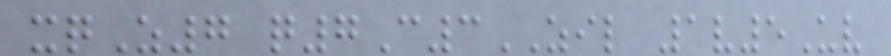xqZ7 q7C3ZIL 1v5Uv
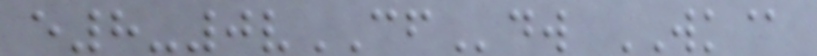e8-0vCFdw WK@
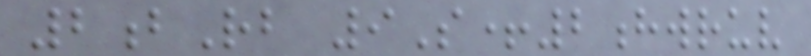2bRb 9S+2hwruv
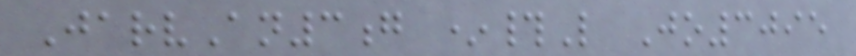JarvAn3g *#L Jo3095
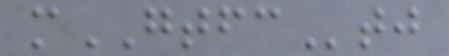mGTFCtj
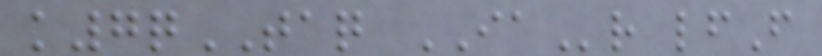k7qTAQ IAr lfF
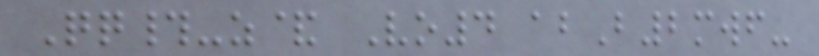Qq#-z& Vo4 abB2mwf-
